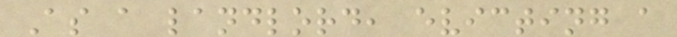As a landlord, evicting a
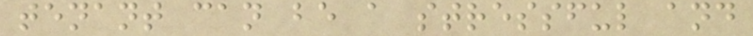tenant can be a stressful and
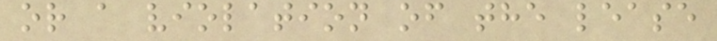or a violation of the lease
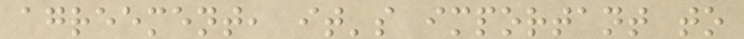agreement, it's important to
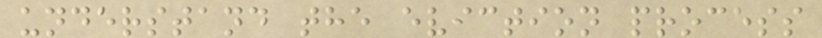understand the eviction process
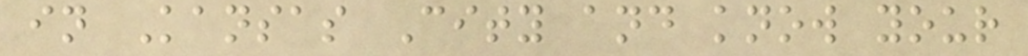in Kansas City and know your
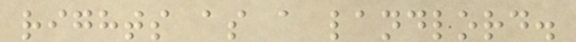rights as a landlord.
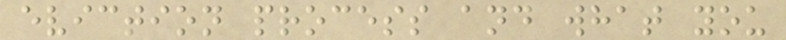eviction process and what you
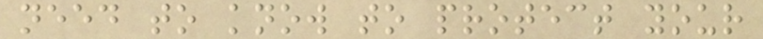need to know to protect your
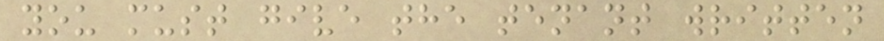you must give the tenant written
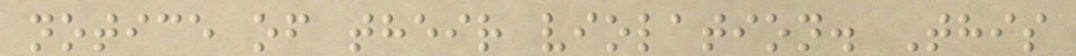notice of their violation. This
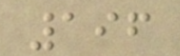196
